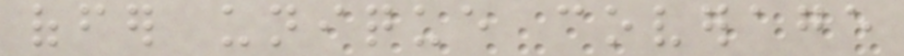offer unique coverage
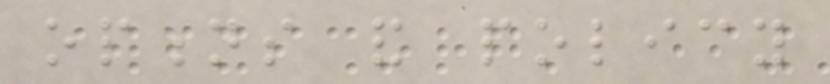options and policy
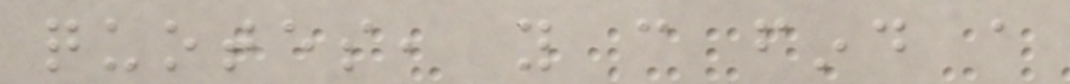quotes, you can find a
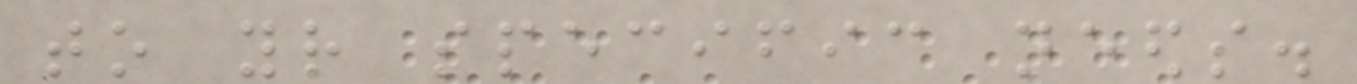to your specific needs.
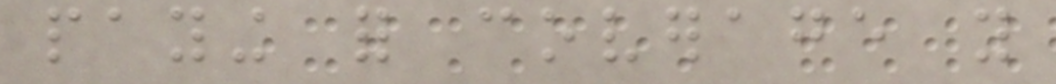paying for coverage you
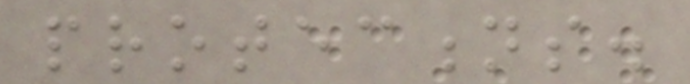protections.
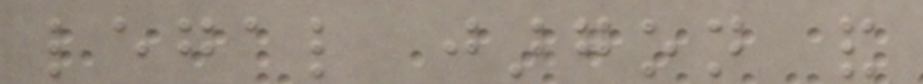legal jargon and
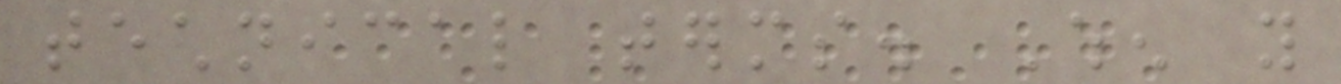technical terms. When you
